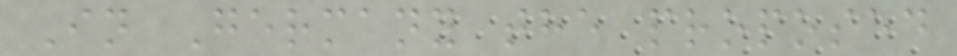In Germany the proposed
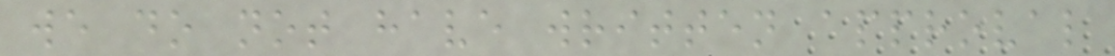we do not have written approval
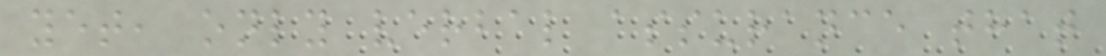yet, only verbal assurance that
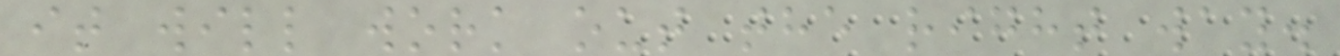it will work out the right way.
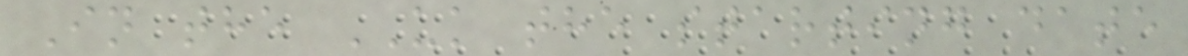In the UK the starting date
